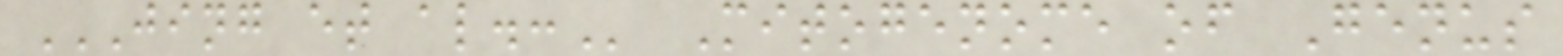JING ET AL.: Mitogenome of Genus
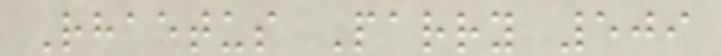Rhaetus Parry 509
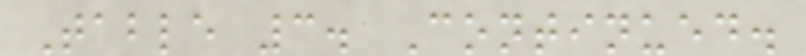Table 3. Continued.
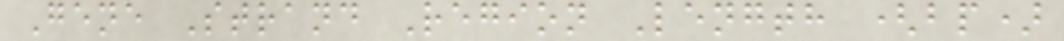Gene Strand Region Length (bp)
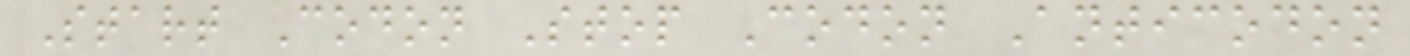Start Codon Stop Codon Anticodon
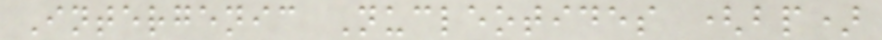Intergenic Nucleotides (bp)
